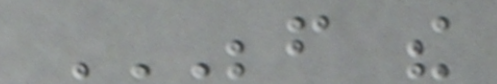BEFORE THE
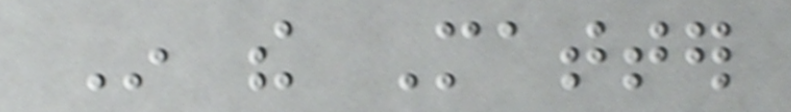In the Matter
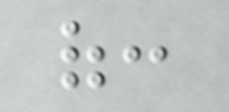of:
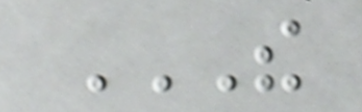THE
